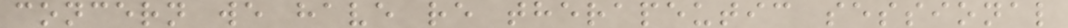concern we have re therapeutic sessional
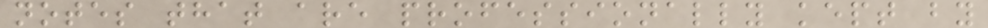notes that are professionally kept by
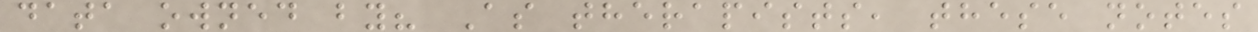data owned by? As therapists, these notes
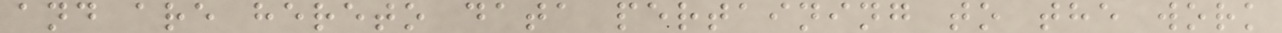and are hereto data pertaining to the work
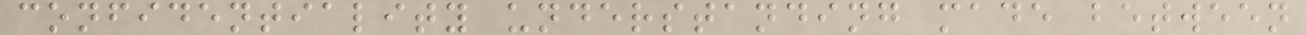confidentiality understanding made between
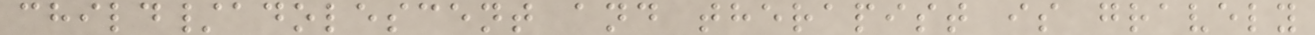child/adolescent and therapist is gravely
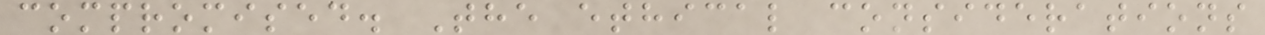compromised. The ethical considerations
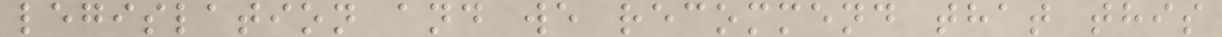legislation and we recommend that this
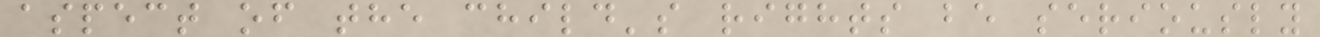aspect of the child's rights be seriously
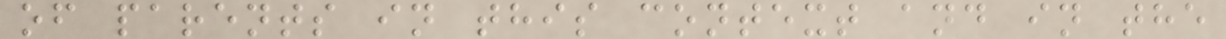of parents in this context and in the
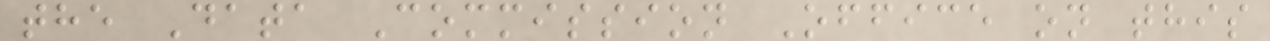the Data Commission Office on this
